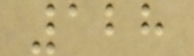128
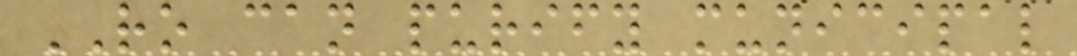RO can purify municipal
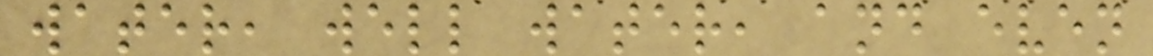water, well water, and even
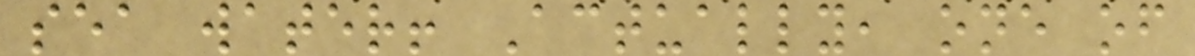sea water! Actually, one of
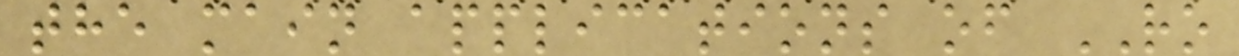the main applications of RO
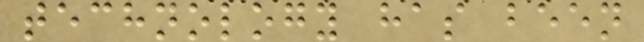technology has been
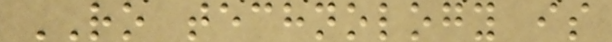RO technology is
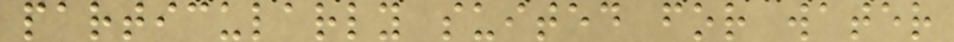particularly suited for water
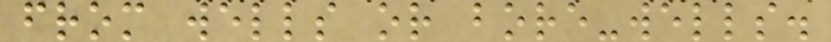from wells or bore-wells.
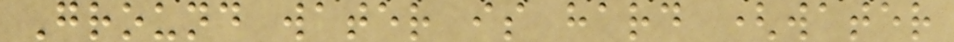Ground water is hard (water
